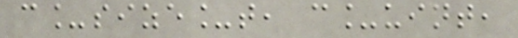c_size_t, c_uint,
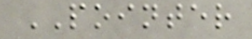POINTER
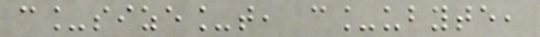c_size_t, c_ubyte,
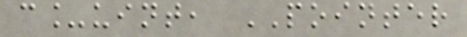c_uint, POINTER
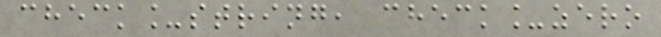check_string, check_zero
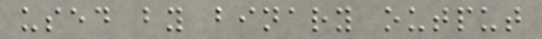used by binary output
